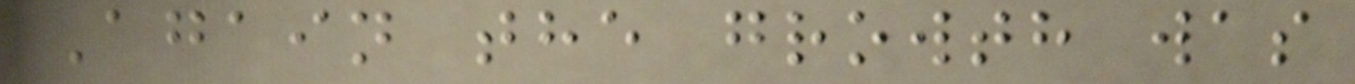Again the growth was
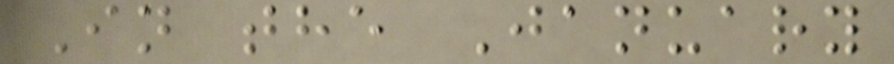In the January
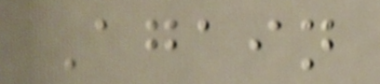Again
